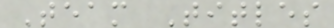Team Titles
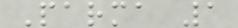Parma 1
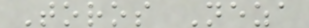Toros Neza
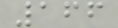166
